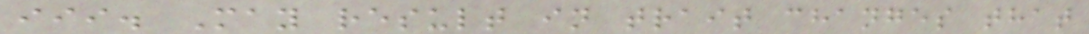iii. May result in trait changes that
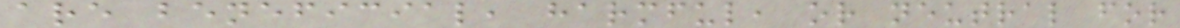are beneficial, harmful, or neutral for
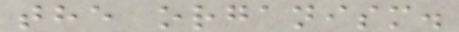the organism.
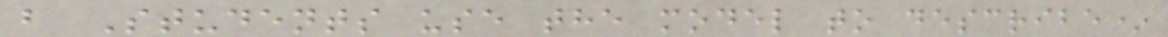b Students use the model to describe*
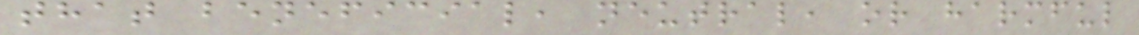that beneficial, neutral, or harmful
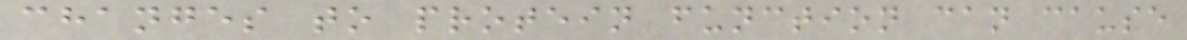changes to protein function can cause
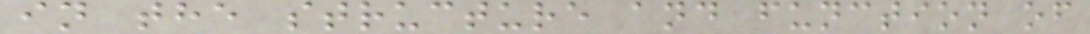in the structure and function of
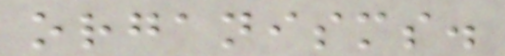organisms.
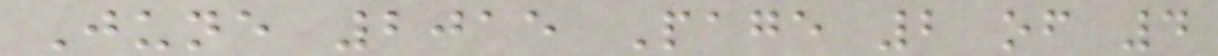June 2015 Page 2 of 4
